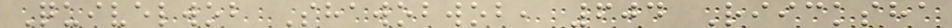Quivelwob Shawobwob, 604 Riicksha
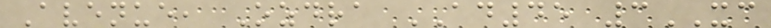Avenue, Ozdra AD45 3XC
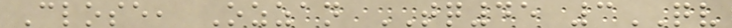Close, Ozzan TQ45 3QV
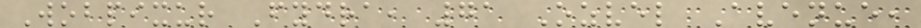Wobpixur Fydra, 71 Ozvel Avenue,
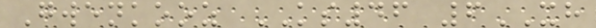Gwenkooz KS46 6XH
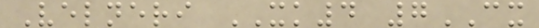Velneri XK4 7CX
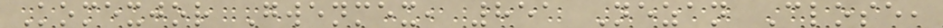Komexjor Gwenmex, 851 Nezan Close,
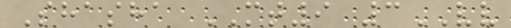Shasha MT9 3VV
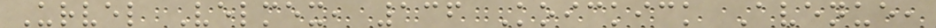Urvel Velmex, 136 Koickick Avenue,
